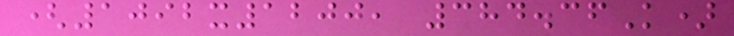(1092x1200, 384.36K)
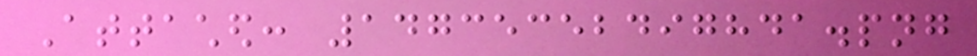Attached: 14735352497841.png
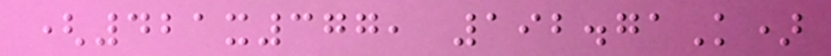(421x377, 192.71K)
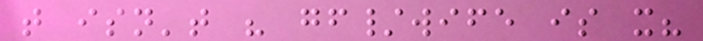that isn't his gf/wife is it?
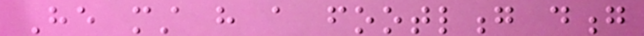He must have a footlong dong
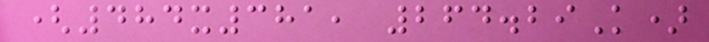(484x381, 264.29K)
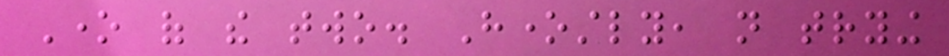One of the two. Honestly, not trying
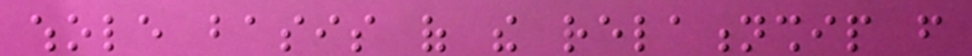whole basis of the relationship from
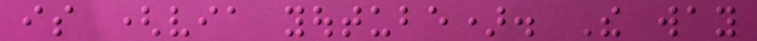is (via youtube). The way
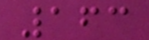163
